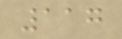117
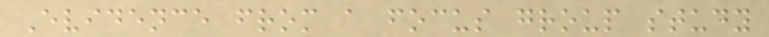Evidence from a focus group study
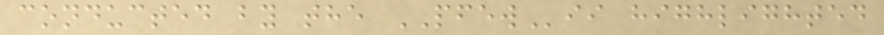conducted by the PFEWii highlighted
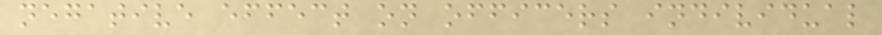negative effect on officers individual
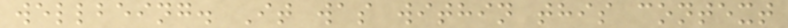wellbeing. It was within this context
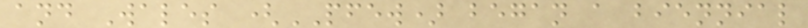and Wales (PFEW) began a biennial
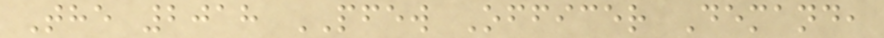The 2018 PFEW Officer Demand,
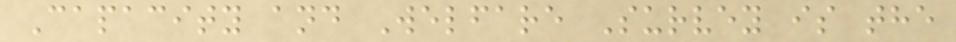Capacity and Welfare Survey is the
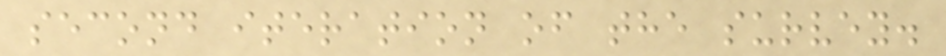second iteration of the survey.
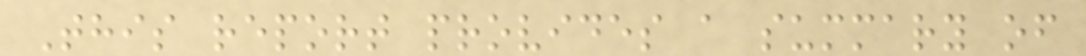This report provides a summary of
